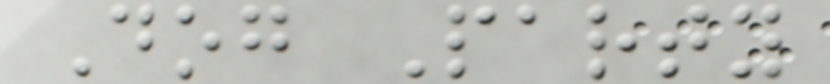Dog Party
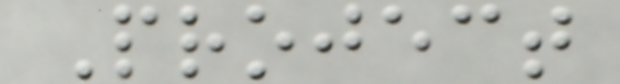Project
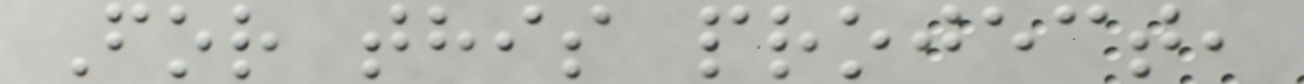For this project,
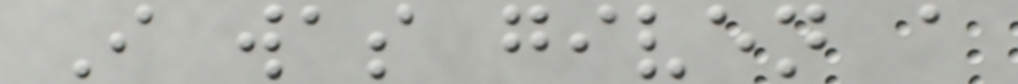I was given a
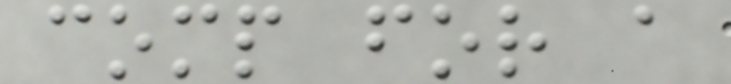comp for a
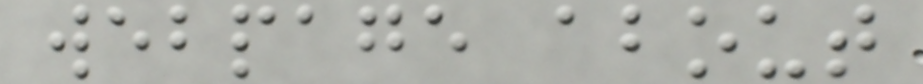webpage about
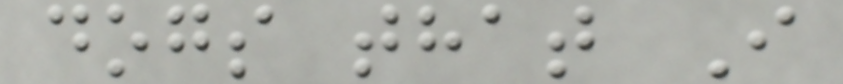dogs that I
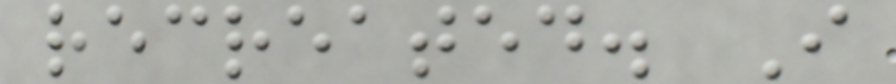recreated. I
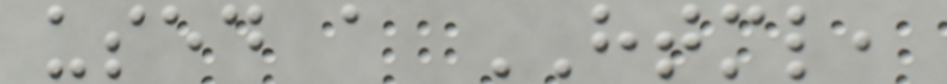used a HTML,
